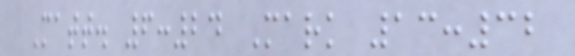Matt. 6:24 Mark 13:32
